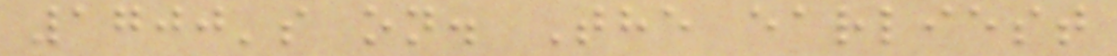1700's on. The earliest
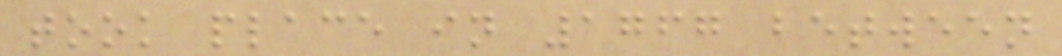took place in 1767 between
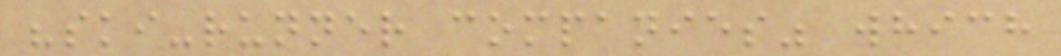"ski-runner companies" which
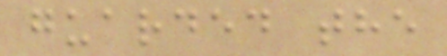guarded the
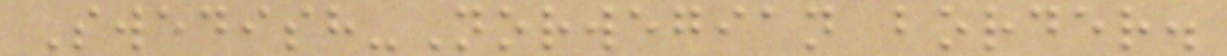Swedish-Norwegian border.
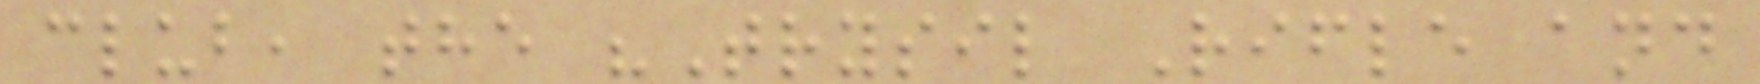club, the "Trysil Rifle and
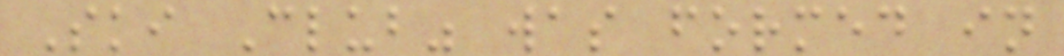Ski Club" was formed in
